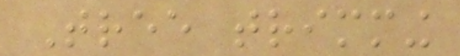Tree trimming
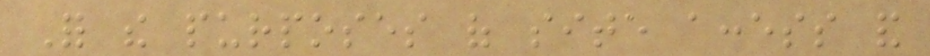For the purposes of site access and
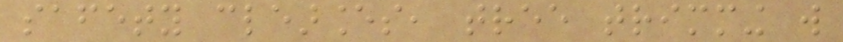safety clearances, tree trimming will
